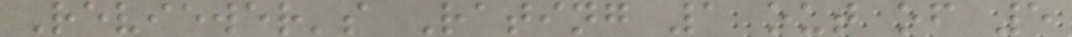Reviewer's Rating 1 out of 5
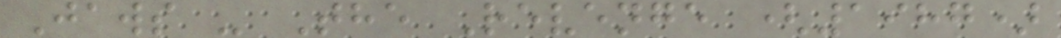Jaws - The Revenge (1987)
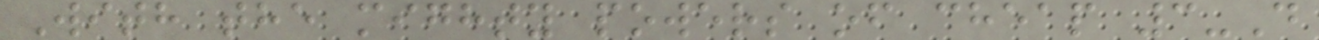With the mighty powers of cheap 3-D
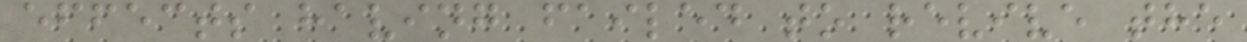effects having failed to revive the
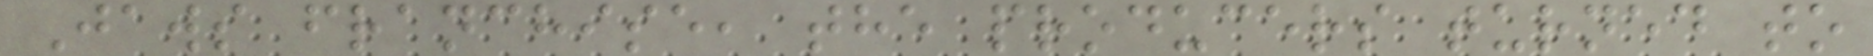Jaws franchise, the producers turned to
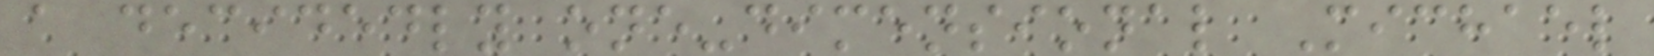a decidedly one-dimensional Michael
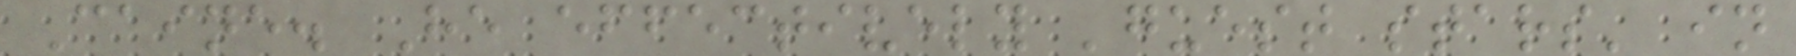Caine. He effectively 'guest stars' in
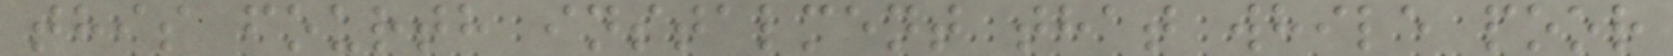this fourth instalment that while poor
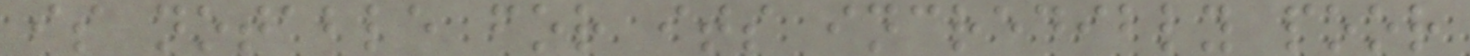is notable for its incredibly poor
